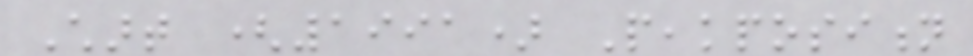Chart (1991) Peakposition
